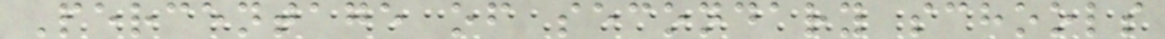Percentage of secondary schools
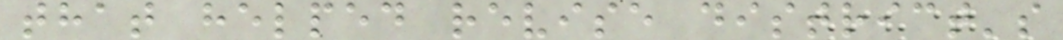that helped revise district's
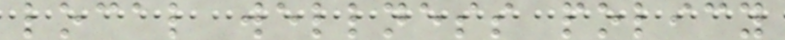local wellness policy
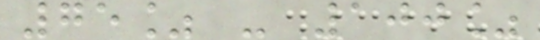75% - 100%
